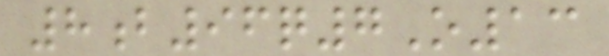8b96q7O13
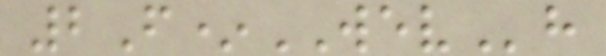2F*WEVh
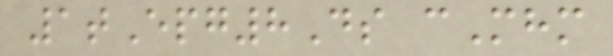1tEpg8Ds cMhm
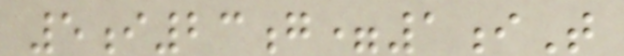5i23g=1iT
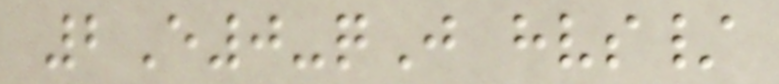2E0-qJ hvs/
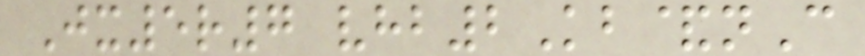Jx5r7 vhb2Kb&nC
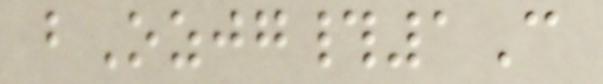bOzjg#1C
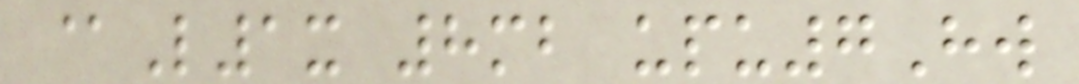@L1x 8mb upu7Hw
